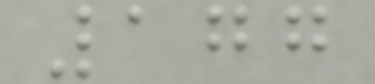177
